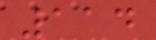114
